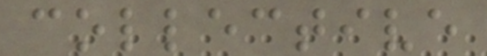collective
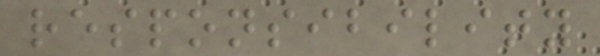responsibility
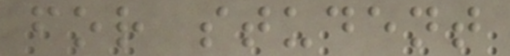for student
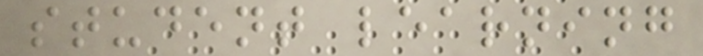student learning
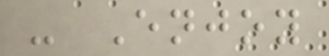- Enjoy
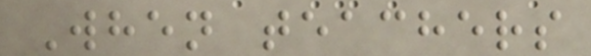When teachers
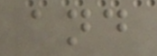and
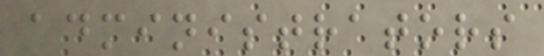administrators
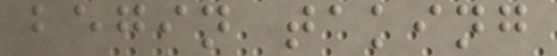begin taking
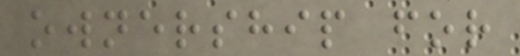ownership for
